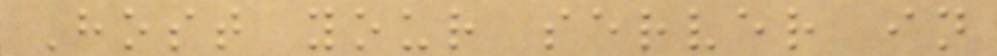Host your server in
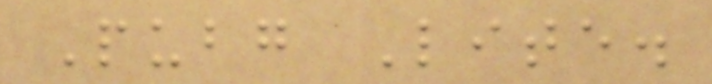Pubg Lite.
